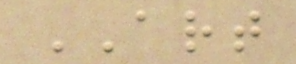ART
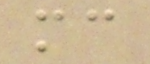mc
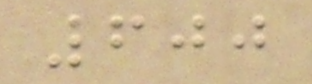600
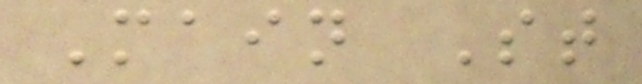Main St
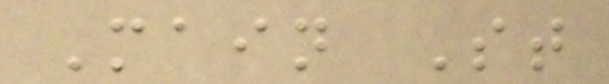Main St
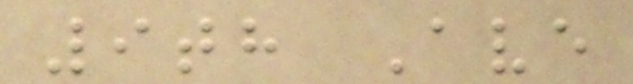9th Ave
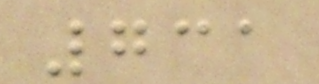731
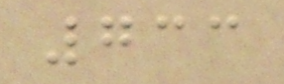733
